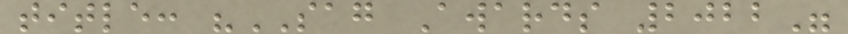title: "SAG Awards 2022"
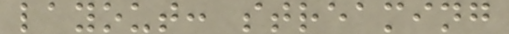layout: streaming
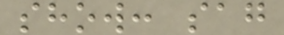show: sag
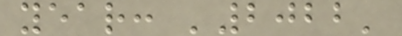year: '2022'
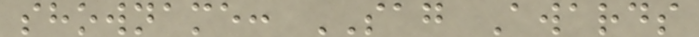showname: SAG Awards
